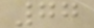77
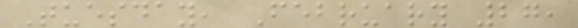Tuesday, February 27,
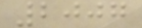2007
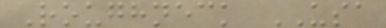Roughneck USA
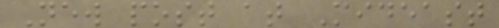New post at Mideast
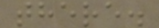there.
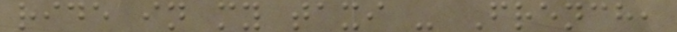ride in my taxi - French,
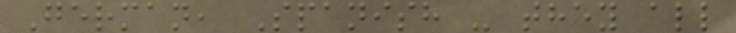German, Spanish - they all
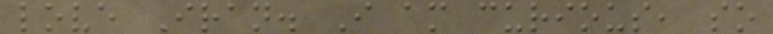love Iran. I am curious, so
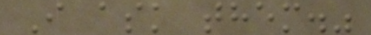I ask them."
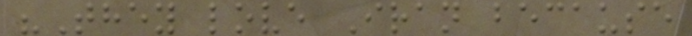"They love Iran because
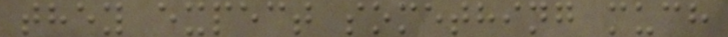they expect something much
